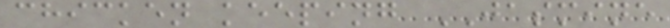chicken keeping JASMINE
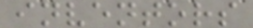inventors
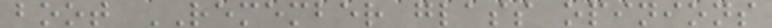boot REMEMBER glass opinions
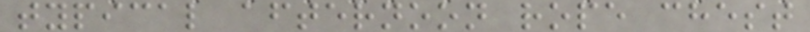typical afternoon rope chest
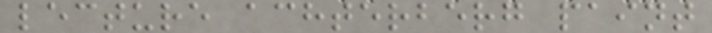lecture achterberg paint
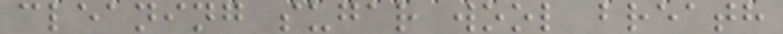cleaning sugar wool breath
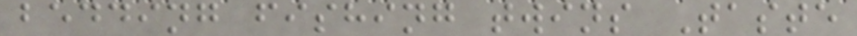bedding fishing twins Taste
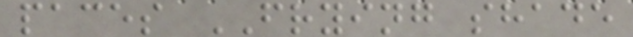paces FRYING shade
